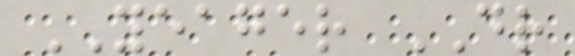YEAGER DR
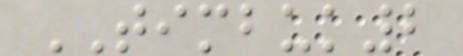TIMBUK2
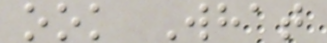ook What
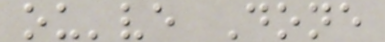ou've Done
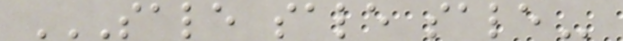SALE SALE SALE
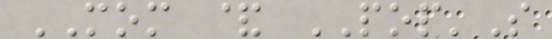MOM & POP'S
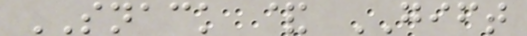SNACK & GIFT
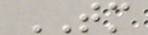TM
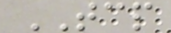TCP
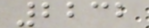2232
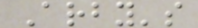Arby's
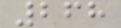268
